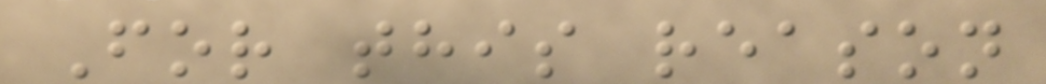For this reason
